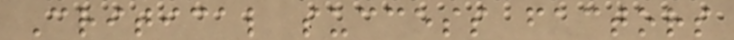Critical success factors
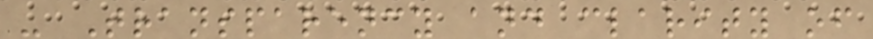- Transparency and clarity of
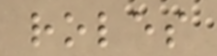roles
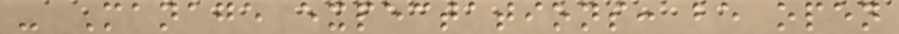- Manage expectations: be open
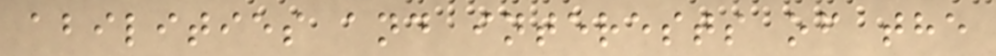abilities and interests of the
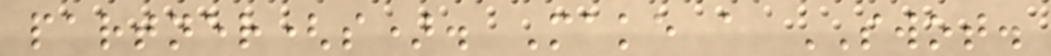partner(s). Make a SWOT.
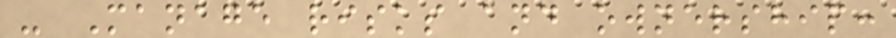- Manage risks and ownership:
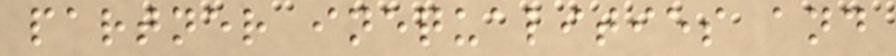partner inequalities and
